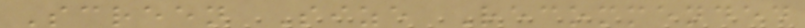Screen Size Recommended
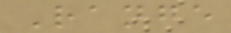Range
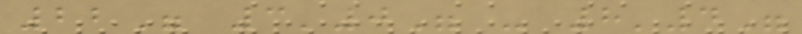22" 3'0" - 8'4"
